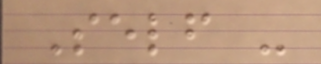Self -
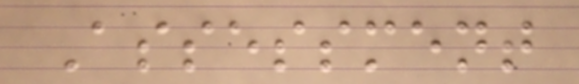Assessment
